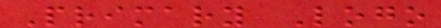Primary Logo
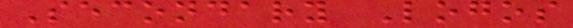Secondary Logos
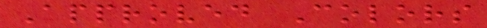Approved Colors
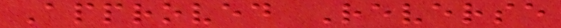Approved Reverse
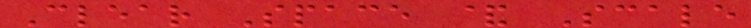Clear Space & Scale
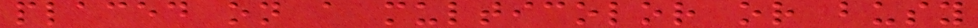placed on a multicolor or busy
